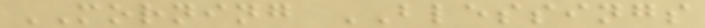MORNING BLESSINGS
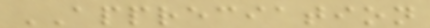APPRECIATION
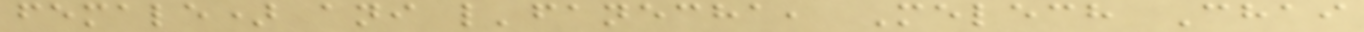female) ani l'fanecha, Melech Chai
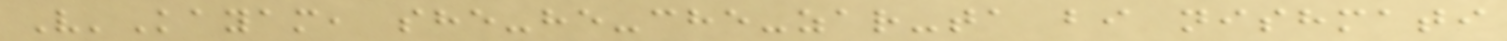V'Kayam, she-he-che-zar-ta bi nishmati
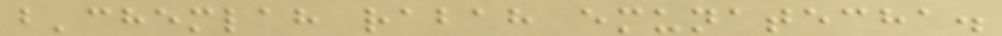b'chemlah rabah emunatecha.
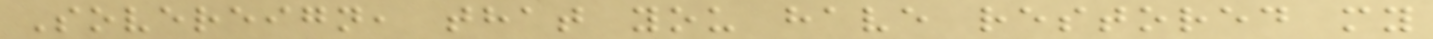Sovereign, that you have restored my
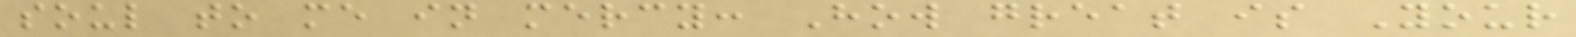soul to me in mercy: How great is Your
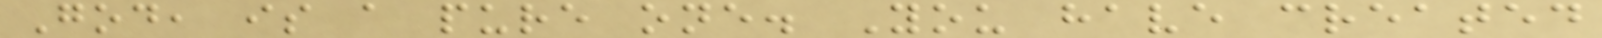God, is a pure one. You have created
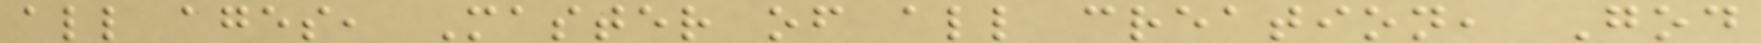all ages, Master of all creation, God
